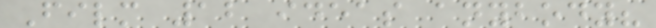Film 12 ideas anybody?
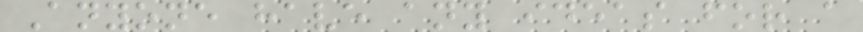Anyone have any ideas for a
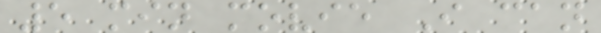5 min movie I can
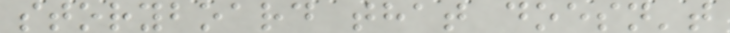storyboard that doesn't
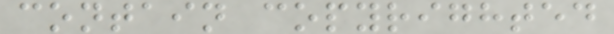contain copyrighted
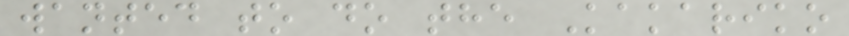wanted to do the Kakariko
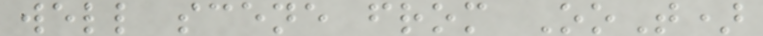well scene from OoT)
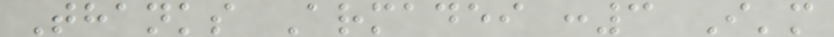Thanks Armadei :3 I'm
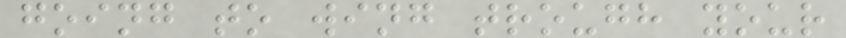going to wing trough your
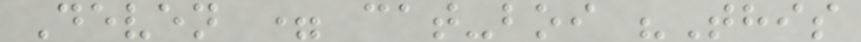Deven = cat-boi "This
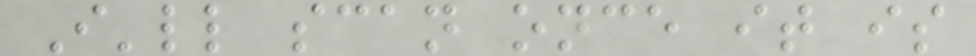I'll scan once it is
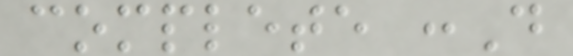complete :D
